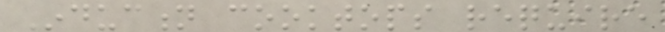Induction cooktops require
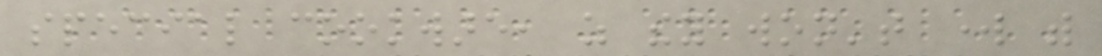special cookware, as they won't work with
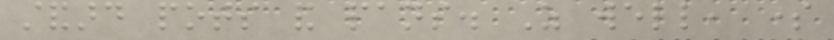standard pots and pans. As well, some
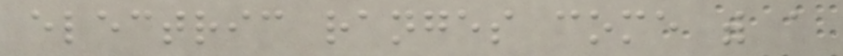electric ranges come with a
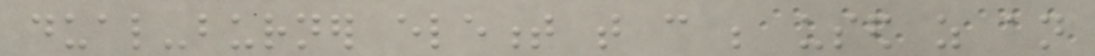dual-burner element that can be used as an
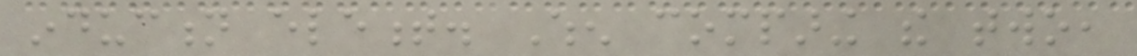induction element. When comparing the two,
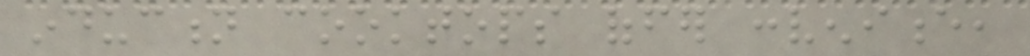induction cooktops offer convenience,
